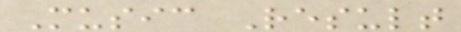Music Result
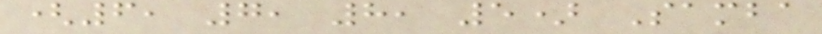(6, 7, 8, 5) Samba
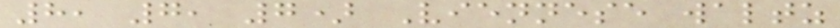8, 7, 7) Viennese waltz
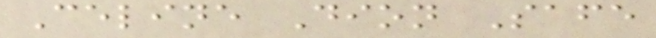Celine Dion Safe
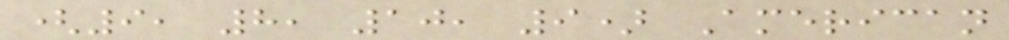(9, 8, 10, 9) American
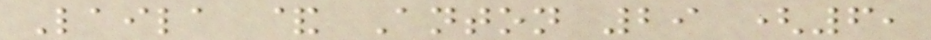Laila & Anton 29 (6,
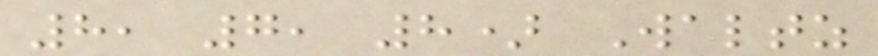8, 7, 8) Waltz
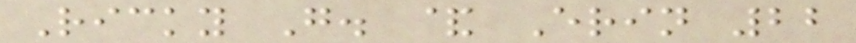Ricky G. & Erin 22
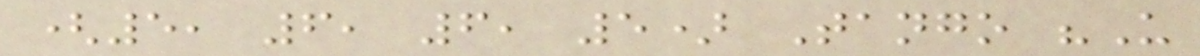(5, 6, 6, 5) Tango "U
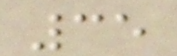35
